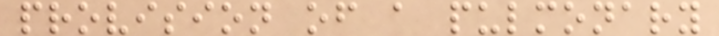provision of a pulmonary
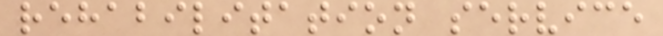rehabilitation service
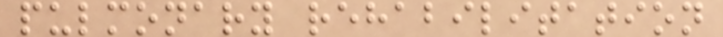pulmonary rehabilitation
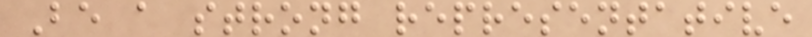Be a strong representative
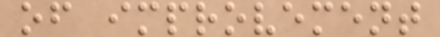of improvement
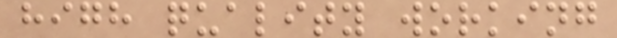high quality working
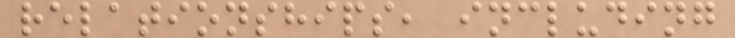relationships, including
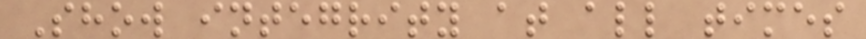Show integrity at all times
